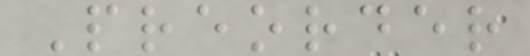Preorder
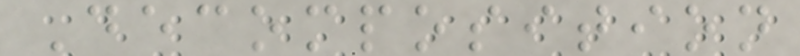Decomposition
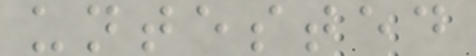untested
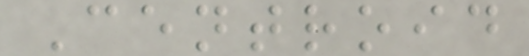Centroid
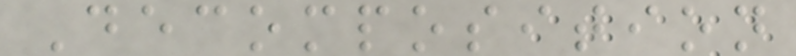Decomposition
